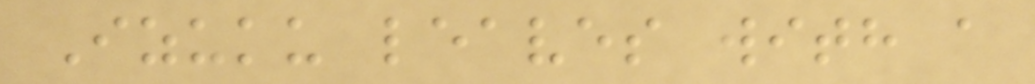Izuku leaves with a
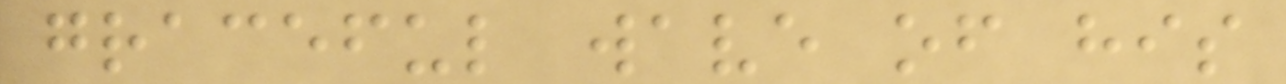graceful wave of his
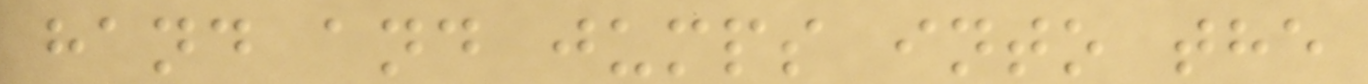hand and jumps into the
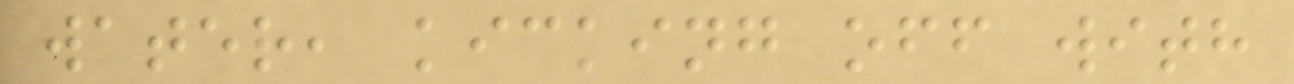water, kicking off with
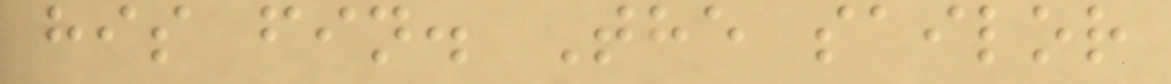his fin. The sailor
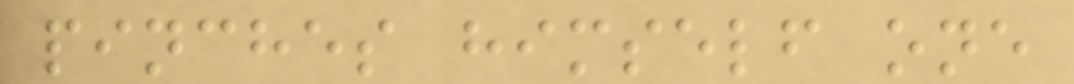pinches himself one
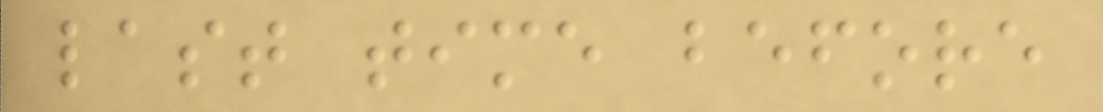last time before
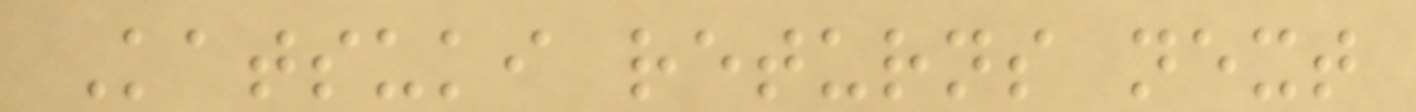Katsuki returns next
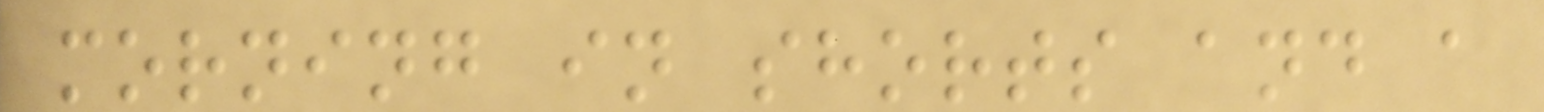morning in shorts and a
